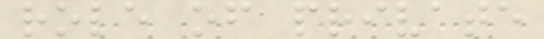role of private
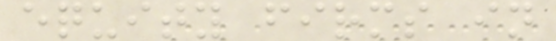equity firms in
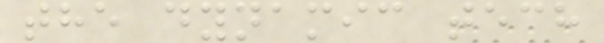the dynamic tech
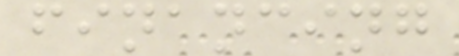financing
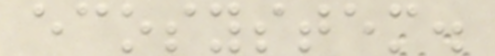ecosystem.
